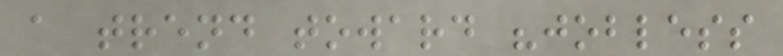a trend toward "jobless
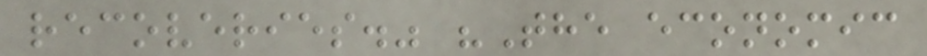recoveries." "The economic
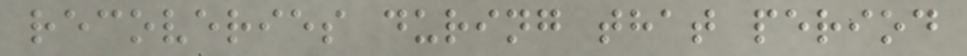recoveries during that period
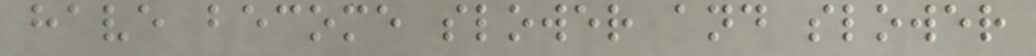have become slower and slower
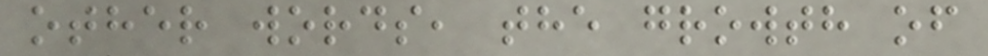other words, the growth of
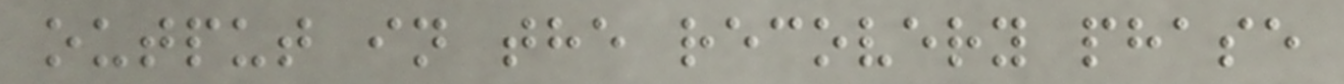output in the recovery phase
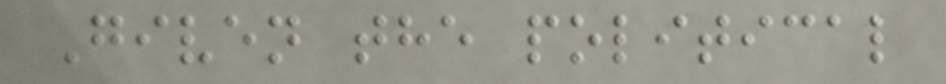Given the political
